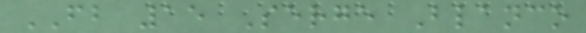FB 15 Serge Blanco
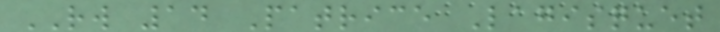RW 14 Patrice Lagisquet
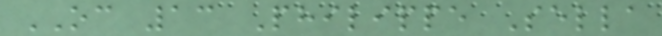OC 13 Philippe Sella
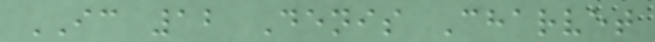IC 12 Denis Charvet
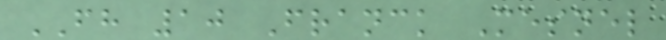FH 10 Franck Mesnel
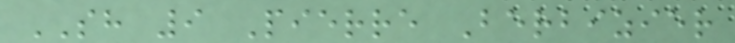SH 9 Pierre Berbizier
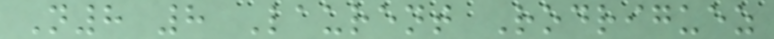N8 8 Laurent Rodriguez
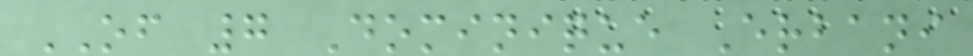OF 7 Dominique Erbani
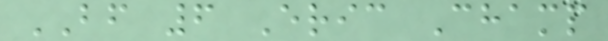BF 6 Eric Champ
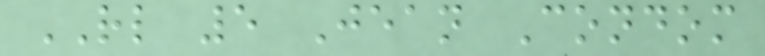RL 5 Jean Condom
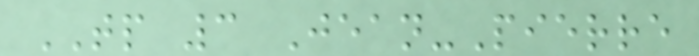TP 3 Jean-Pierre
